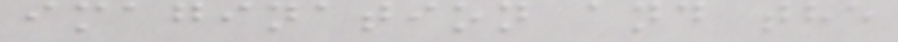imagination and the
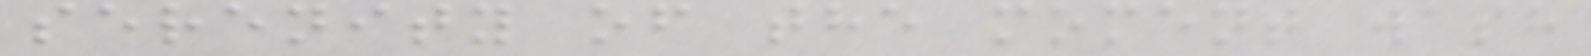serenity of the moment wash
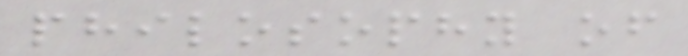philosophy of
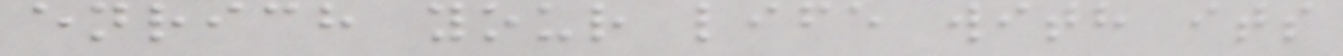enrich your life with its
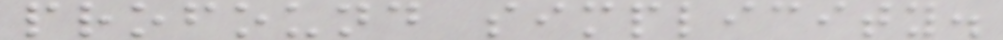profound simplicity.
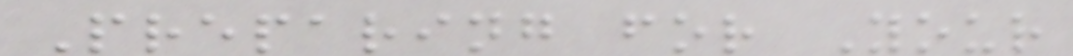Preparing for Your
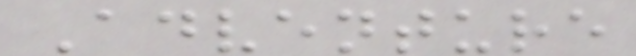Adventure
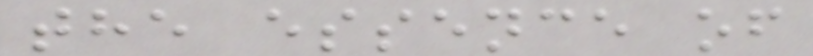the essence of
